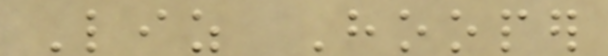Liz Hooper
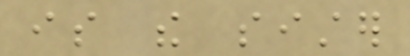is the sister
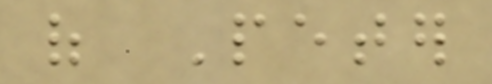of Peter
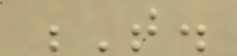T.
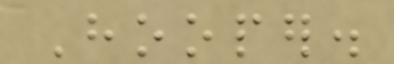Hooper.
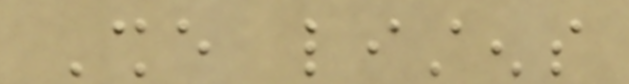She listens
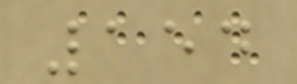154
